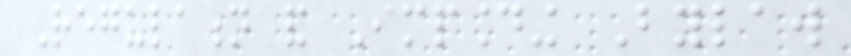Regulation and Impounding Bylaw
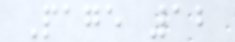Page 12
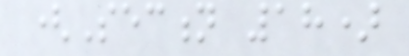(Section 18)
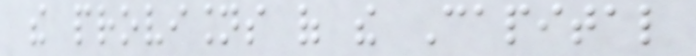the provisions of the Capital
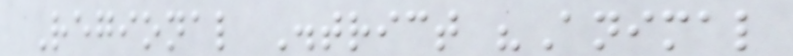Regional District "Animal
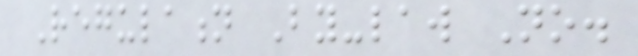Regulation By-law No.
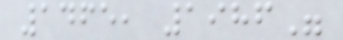1465, 1986"
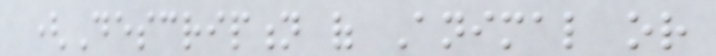(Description of Animal or
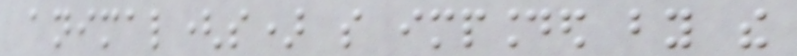animal(s) so impounded by the
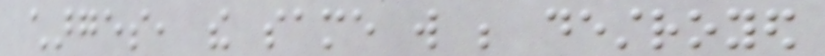charges, the same will be destroyed
